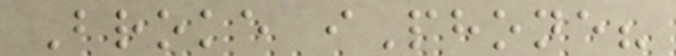Broke iPhone?
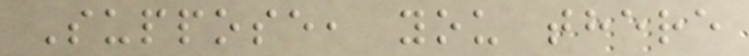Suppose, you there
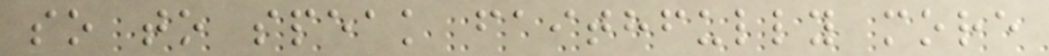so to speak faithfully more
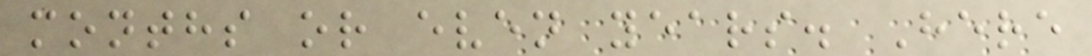months or even years. Here
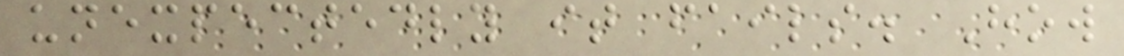unexpectedly it fails. How
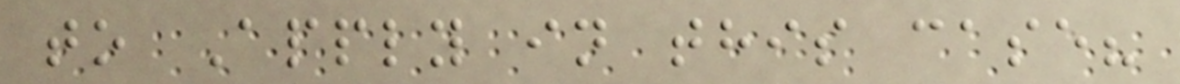to Apply in this case?
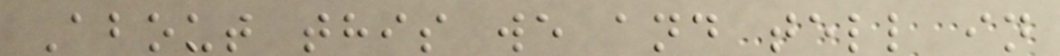About this we and tell in
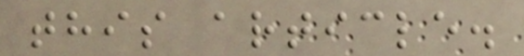this article.
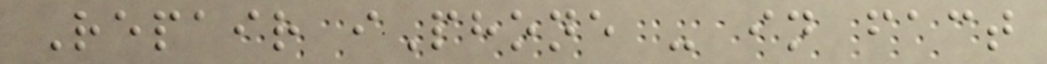Repair iPhone - in fact
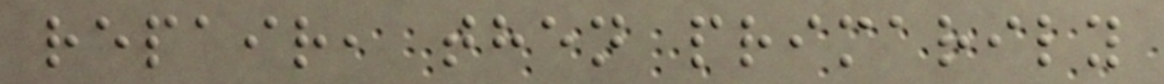repair, then primarily
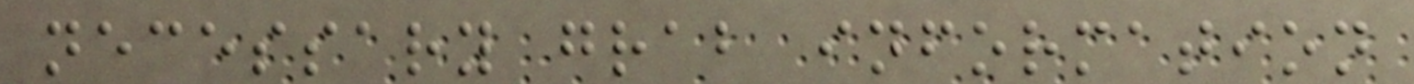necessary grab information
